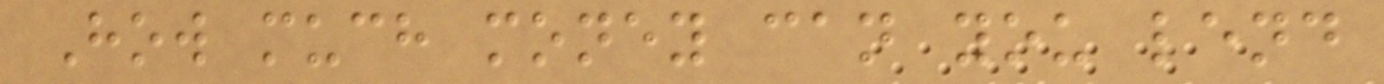How much money can you lend
